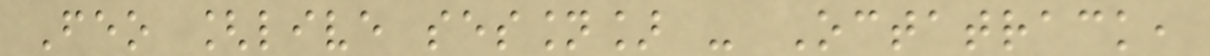Feo [live session] - Octatrack,
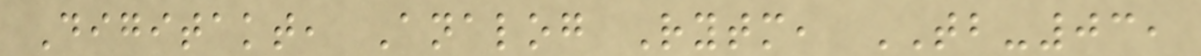Digitakt, Analog Rytm, TB-03,
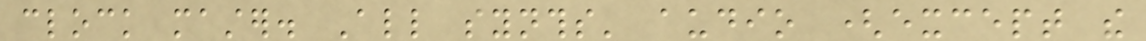clock master. All synths' audio (except the
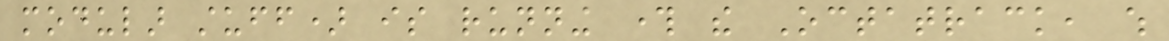modular stuff) is running through the Octatrack, which
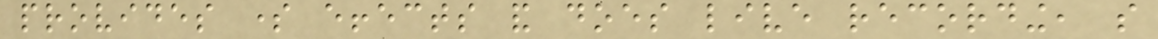provides some effects and does live recording, so
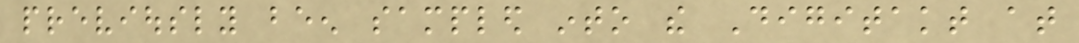previously been sampled into the Digitakt at
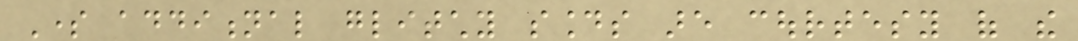Some additional glitchy sounds are courtesy of the
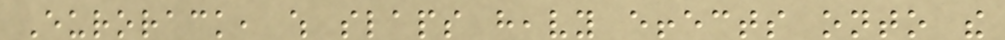Eurorack, which slaps heavy effects onto the
